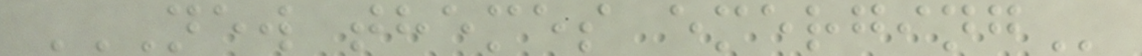NEW THEMES EMERGING
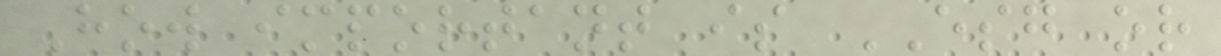How important is ESG or
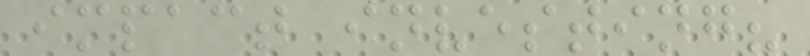impact investing?
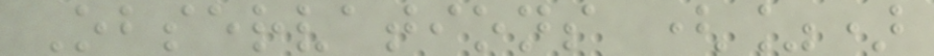Observations (%)
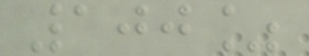100%
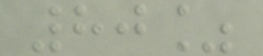80%
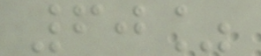60%
